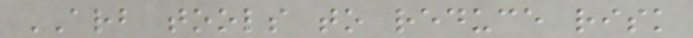ARB tools to reduce risk
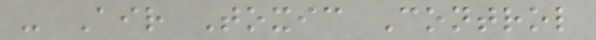- Air Toxic Control
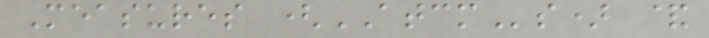Measures (ATCMs) &
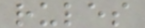rules
